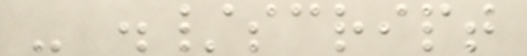- ./script
